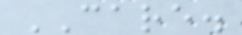CARE.
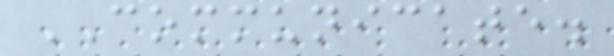COMMUNICATE.
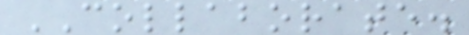COLLABORATE.
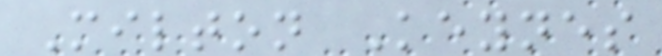Milton Keynes
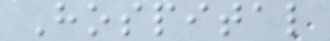Hospital
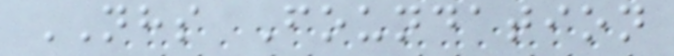NHS Foundation
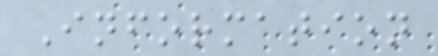Information
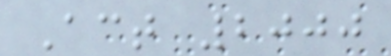Act 2000
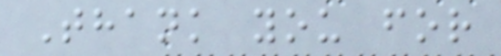Thank you for
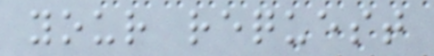your request
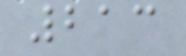213
